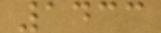1433
